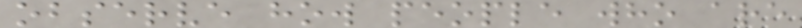observe how people who are
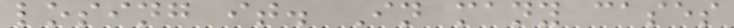losing it. In many cases
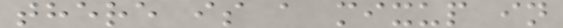there is a mixup in
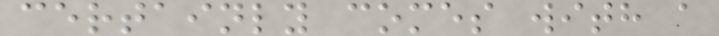certainly comes with a
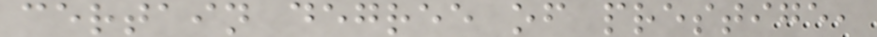certain degree of prestige,
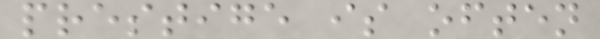prestige is often
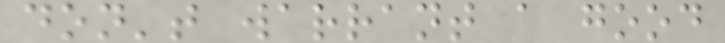don't warrant a good
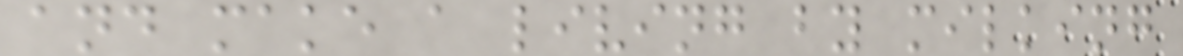and make a living by milking
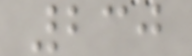230
